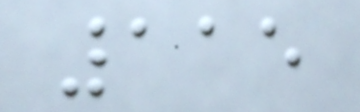115
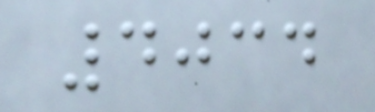4034
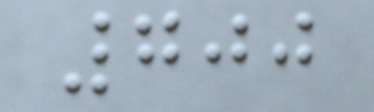700
